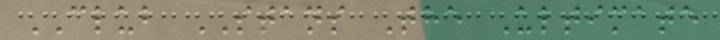CLUB STANS The Ultimate
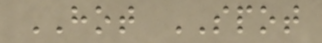HOT SPOT
